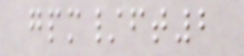gpm/ft2
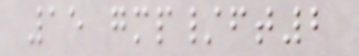15 gmp/ft2
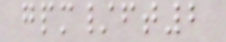gpm/ft2
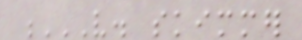V. SKIMMER
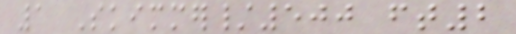1 Skimmer/500 ft2
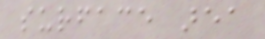surface area
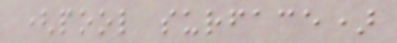(pool surface)
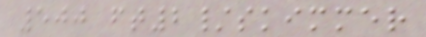500 ft2/skimmer
